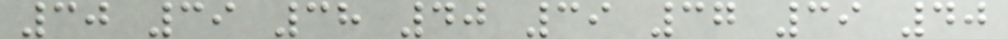30 39 38 40 39 37 39 40
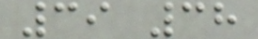39 38
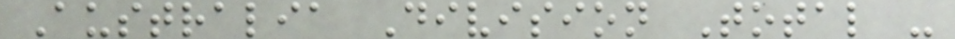Australia Division Total -
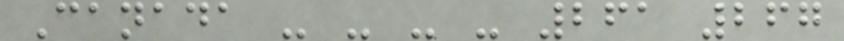Canada - - - - 261 267
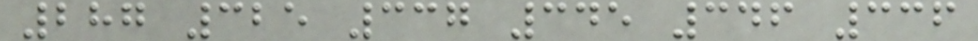287 325 337 345 346 336
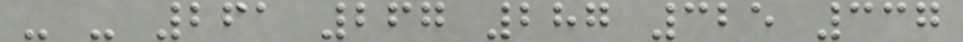- - 261 267 287 325 337
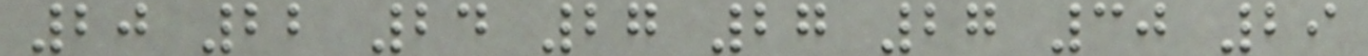20 22 24 27 27 27 30 29
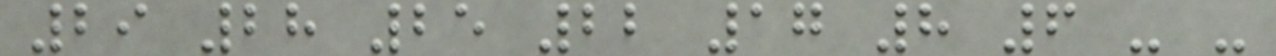29 28 25 22 17 8 6 - -
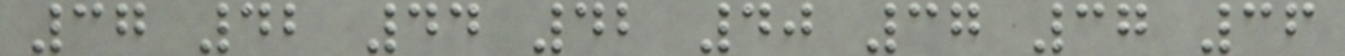37 42 44 42 40 37 37 36
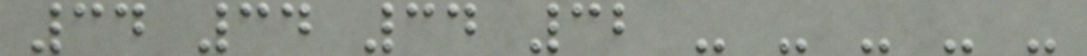34 34 34 32 - - - - -
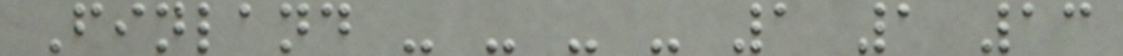Finland - - - - 1 1 13
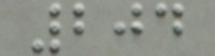204
